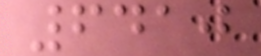6410
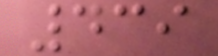439
